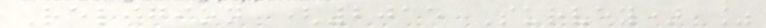Religion (2015 Survey) %
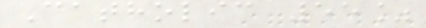Catholic 55%
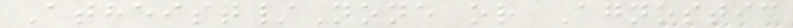Atheist/None or Agnostic
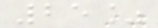25%
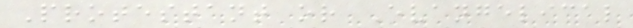Protestant or Evangelical
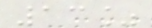13%
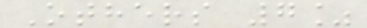Others 7%
